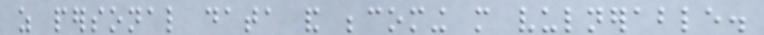as personal data and becoming more vulnerable.
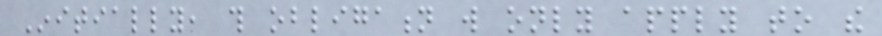Initially, this obligation will only apply to the
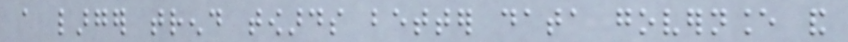a larger trend towards better data governance and
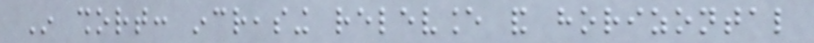In short: increasing relevance and horizontal
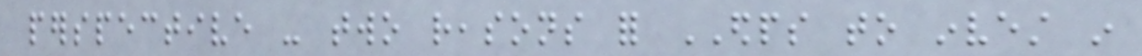perspective - two reasons for EDPS to invest in
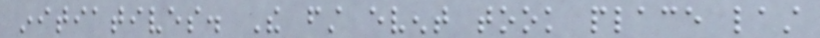initiatives. The first event took place last
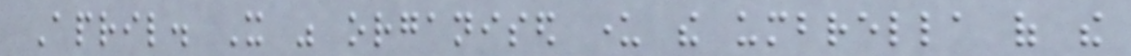April. It was organised under the umbrella of the
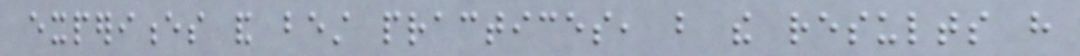experiences and best practices, but the results have
